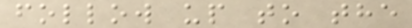follow up to the
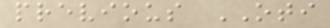previous OTI
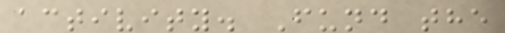activity. Fund the
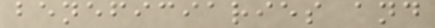beneficiaries and
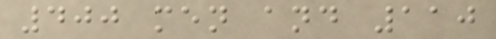400 men and 110
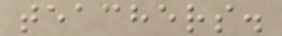teachers.
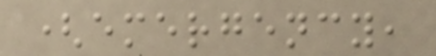(emergency,
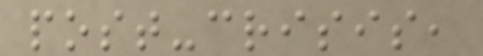post-crisis,
